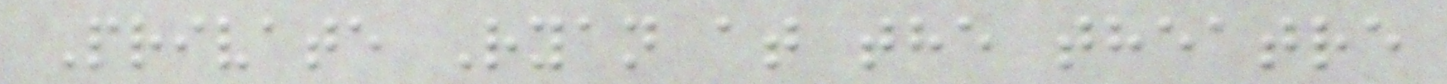Private Ryan at the theatre
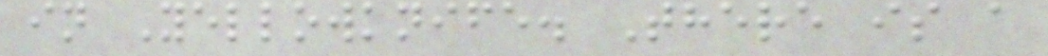in Yellowknife. There is a
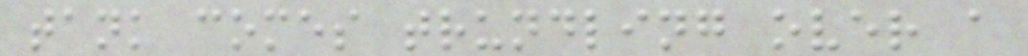tank comes trundling over a
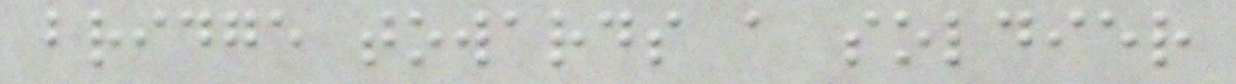bridge towards a soldier
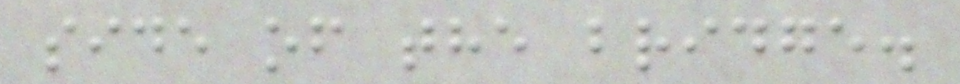side of the bridge.
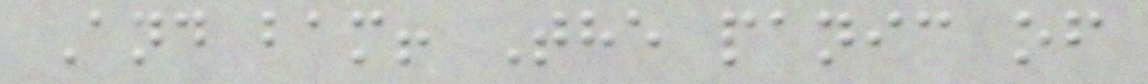And bam! The panic of
